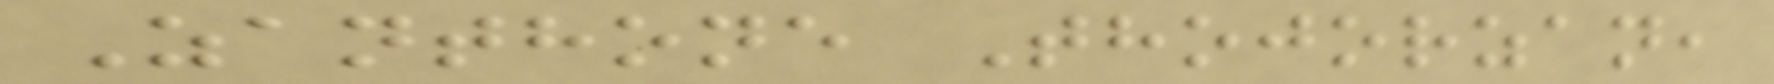Zanthone Thojorzan,
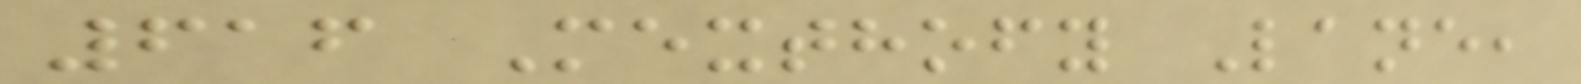616 Mexthofy Lane,
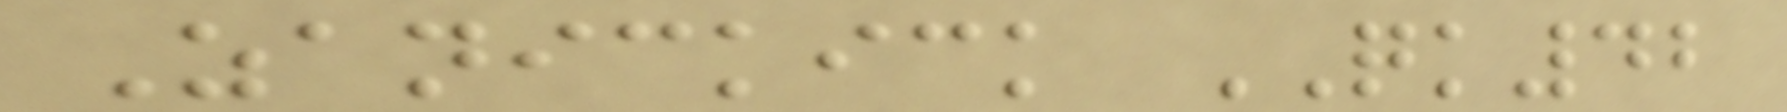Zanickick QK42
